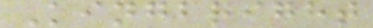Kingbright
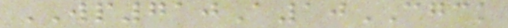WP710A10CGCK
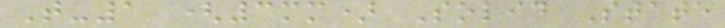T-1 (3mm) Solid State
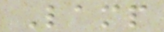Lamp
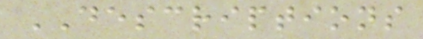DESCRIPTIONS
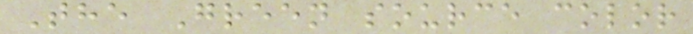The Green source color
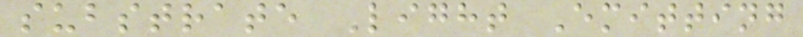substrate Light Emitting
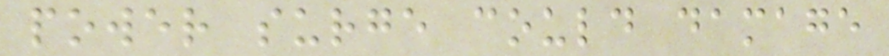power surge could damage
